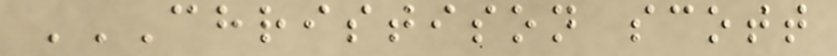CHRISTISON SCOTT
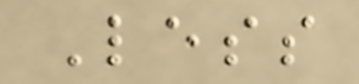Less
